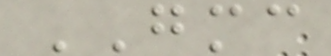GMC
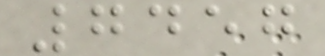7457
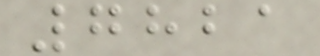7821
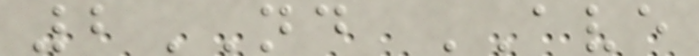2ND AVE
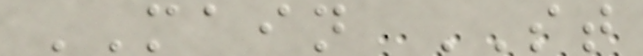MAIN ST
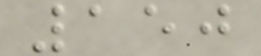150
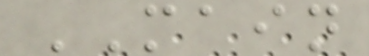MAIN
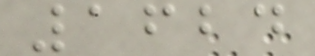1624
